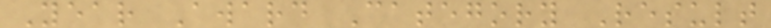Year Award Category Result
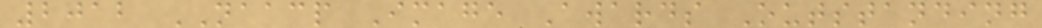2012 NAACP Image Awards Outstanding
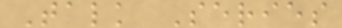Talk Series
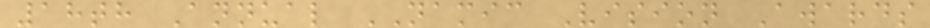18th Annual NAMIC Vision Awards
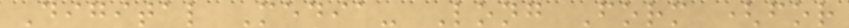Digital Media- Long Form (for
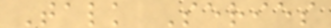Talk Series
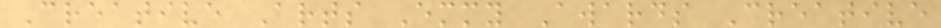Creative Arts Emmy Awards Creative
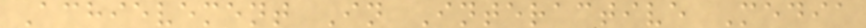Achievement In Interactive Media
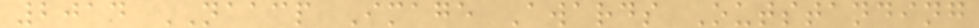2014 NAACP Image Awards Outstanding
